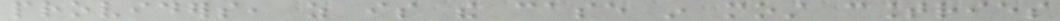providers, as is the case in most countries
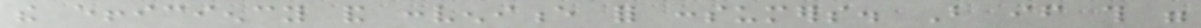the efficiency and convenience for consumers. But if this were
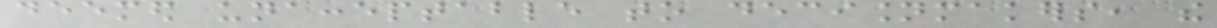deemed unacceptable to decisionmakers, the
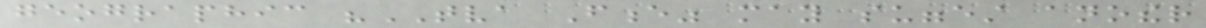geographic "TVA Fence" may suggest another
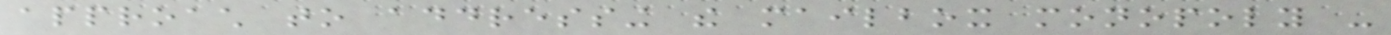approach to addressing the mailbox monopoly -
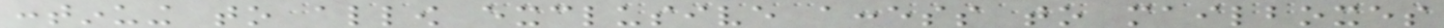continuing to allow exclusive access to mailboxes
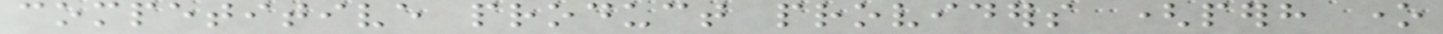competitive product providers (perhaps one
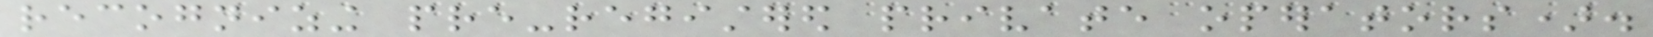recognizing pre-registered private operators).
